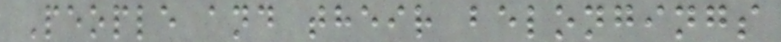People and their belongings
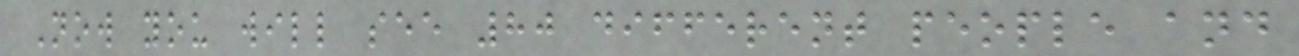Now you will see 80 different people and
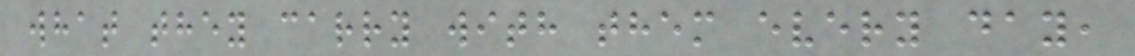what they carry with them every day,
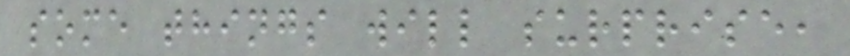some things will surprise,
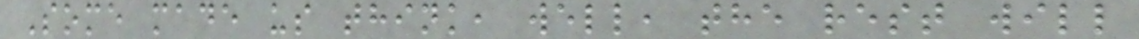Some made us think, well, the rest will
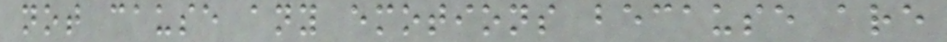not cause any emotions because are
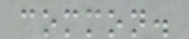common.
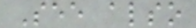See also
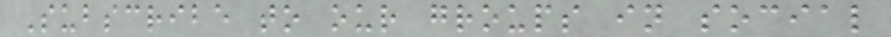Subscribe to our groups in social
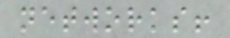networks!
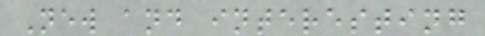New and interesting
